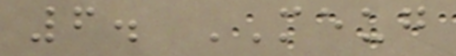6. MEUG
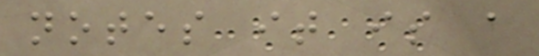notes it is a
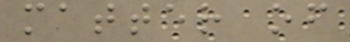matter of
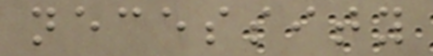necessity
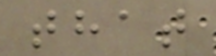that
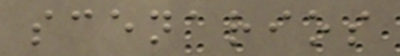scenarios
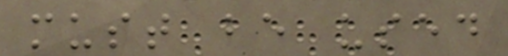must be used
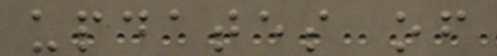updates of
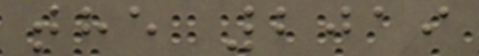the 2019
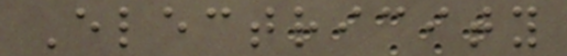Electricity
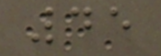45
